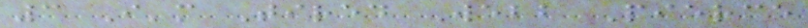3 I'm Tired Webb Pierce
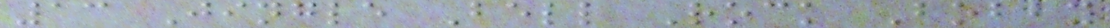13 Jingle Bell Rock Bobby
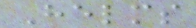Helms
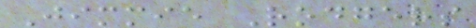Jimmie Rodgers
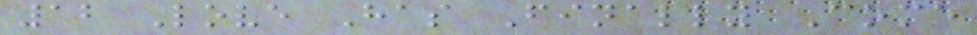12 Love Has Finally Come
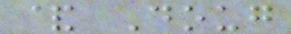& Doug
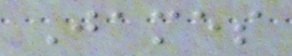James
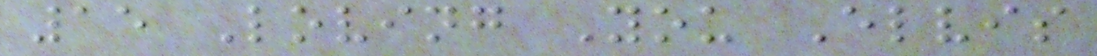15 Loving You Elvis
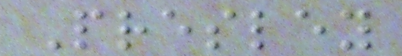Presley
